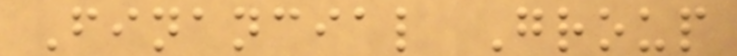Financial Group
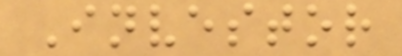Investor
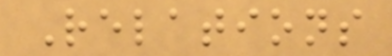Relations
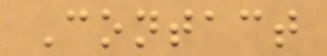Contact
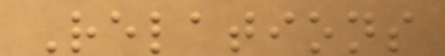Relations
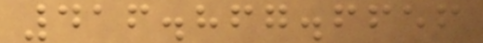416.867.6656
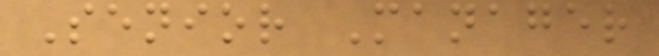Senior Manager
